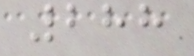288
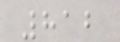812
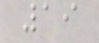19
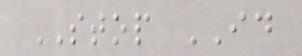STOP ID
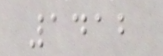1412
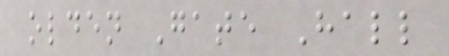olden Gate Hall
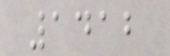1412
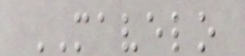MAVELO
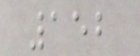152
